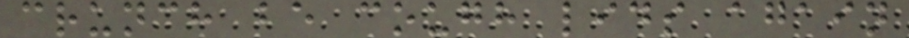crunch be cough lids again
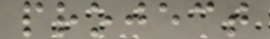project
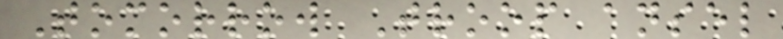Tomorrow Troop ansel
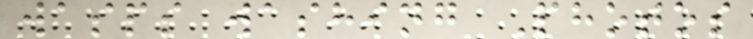wasps washing Photos
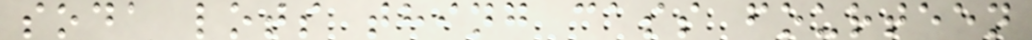soda lots thing cass fourteen
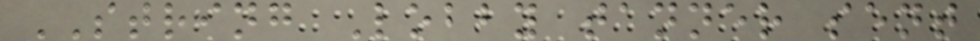STRING Lobby tanner sent
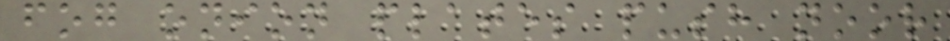fog onion plates push noor
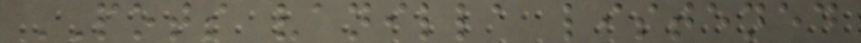POTS vanilla listened
